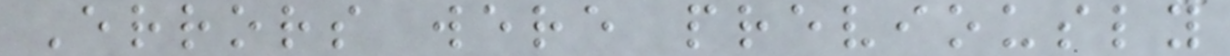Errors were previously
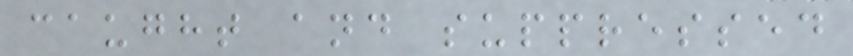caught and suppressed
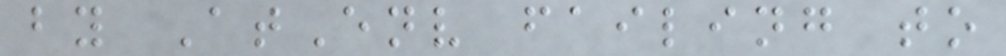by AtEnv failing to
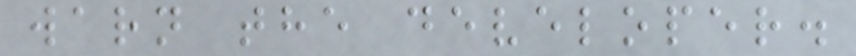warn the developer.
